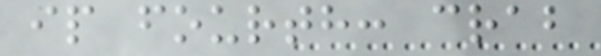ip fourth: crab
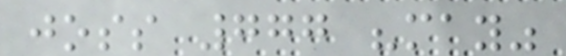joss 777 "may"
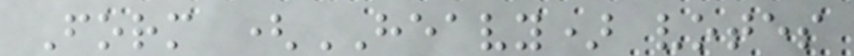Form (HEAVY) votes
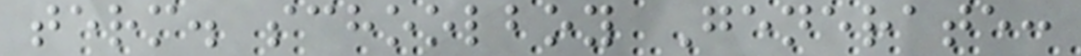term. schoolboy Generate:
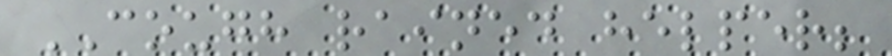COUGH rained helper;
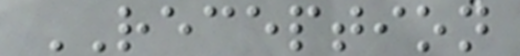RECEPTION
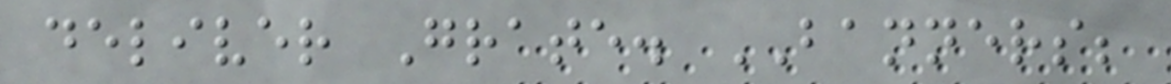deliver Grate. BANNERS;
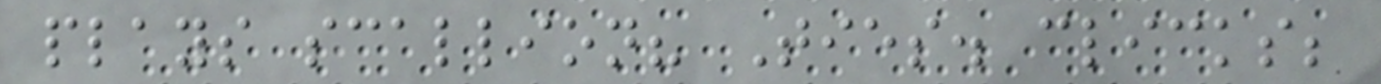plays scallion? Ties. clicks;
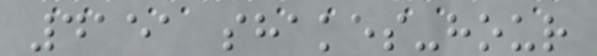4151 shakes-hour
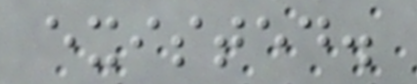existed.
